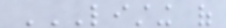LISTING OF
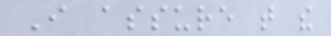I assure that the
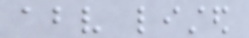above listed
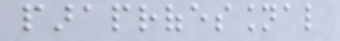paraprofessional
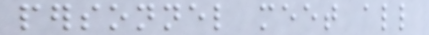personnel meet all
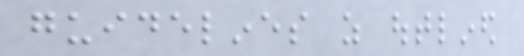guidelines as outlined
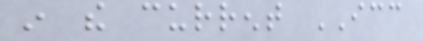in the current ICC
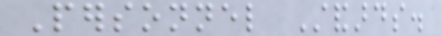Personnel Standards.
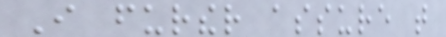I further assure that
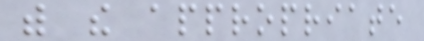with the appropriate
